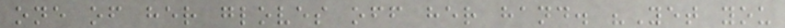one of her gloves off her hand. "Yet you
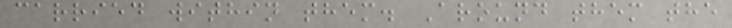carried within them. Around them the
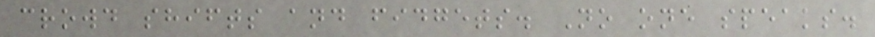crowd shifts and fidgets. No one speaks.
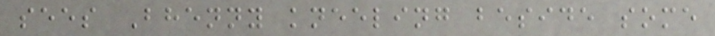sees Bhenny kneeling beside some
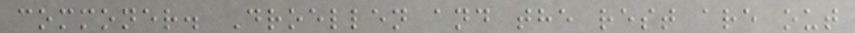commoner. Droellen and the rest are out
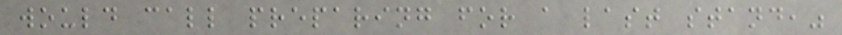would call preparing for a last stand,"
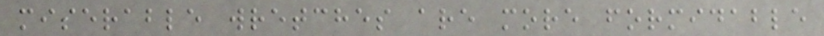miserable wretches are more formidable
